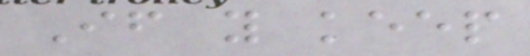If you keep
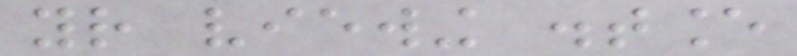your viewing distance
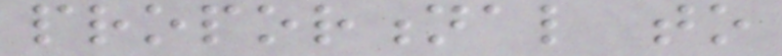proportional to
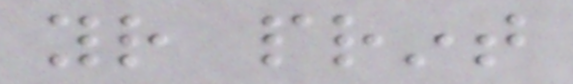your print
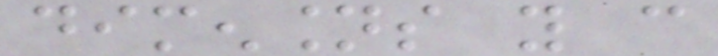dimensions you can
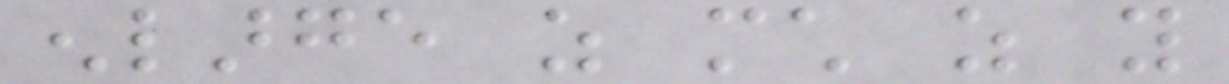enlarge as much as you
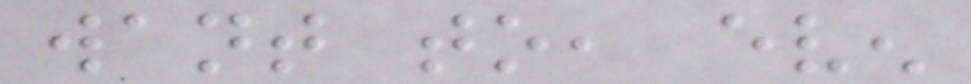want to, even
